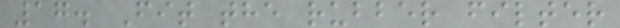17. Fit the rubber filter
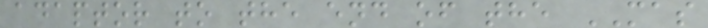adaptor to the end of the MAS
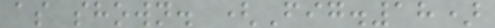as shown. (Fig.18)
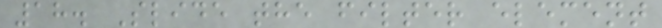18. Slide the filter element
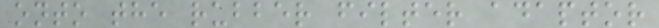onto the rubber filter adaptor
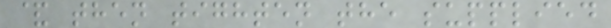& then tighten the supplied
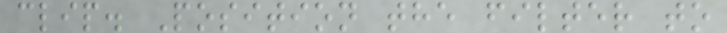clip. Position the filter to
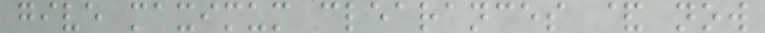give maximum clearances & now
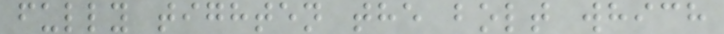fully tighten the bolt which
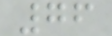76
